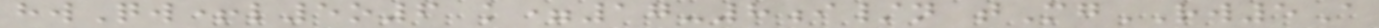hwQw+l5o6 k=17-8i/n tMgRW5A
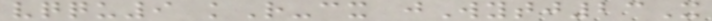vqqu9 kR-cx jWytj23X
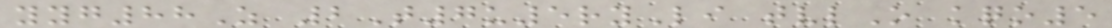yyg88Z 2T7u5ryLi tvlO kqo5
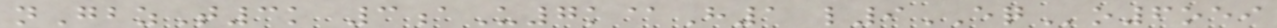nGbzT3k 3aU7k@H1 l9EQo6oei
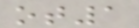ot1
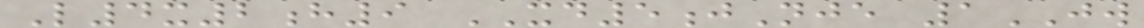L4x2h9 XD5jNje 1JW
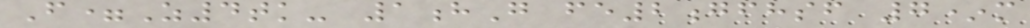F=Z4tk- 1hG fe2gfhsf 7*m
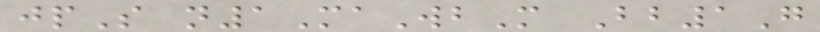jpS n1MaWbM Bb1G
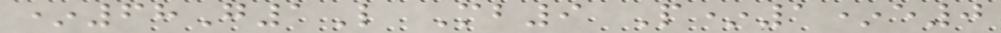*68G1L Mb9 P*1*e0
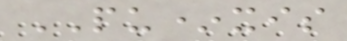PU*xis
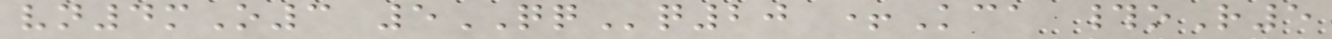vn4mO3 5QQq20 +Kca #oR5
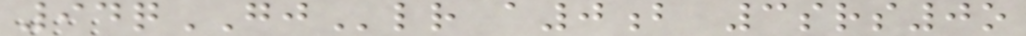94qGJlr a0b 3srs0o
